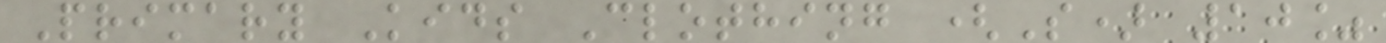Primary Kids Clothing (S) 10%
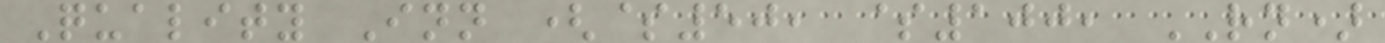Quality Inn ($50, $100, RN)
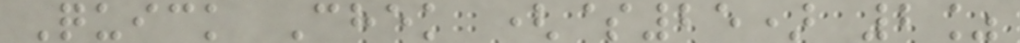Quick Chek ($25) 2%
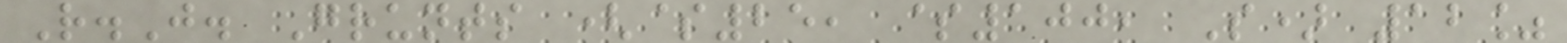R.J. Grunts ($25, $100, S) 12%
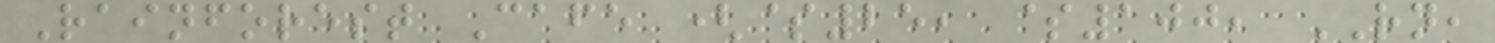Rainforest Cafe ($25, $100, RN,
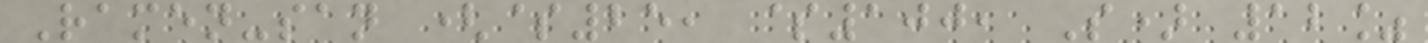Ramen-san ($25, $100, S) 12%
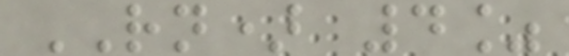RN) 4%
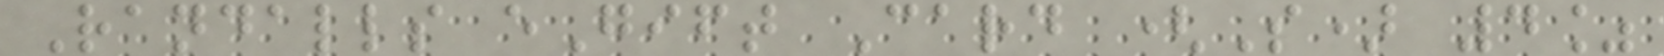Randalls eGift Card (S) 4%
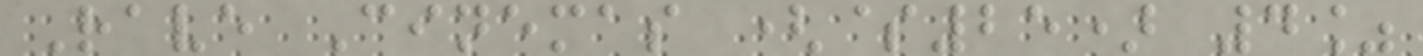Rave Cinemas ($25) 4%
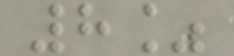8%
